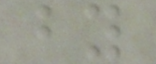by
